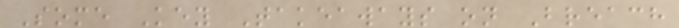Some Key Takeaways on Breach
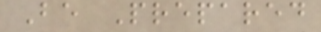Be Prepared
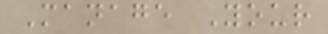Manage Your
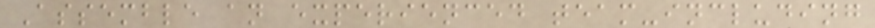Assemble an experienced team-including
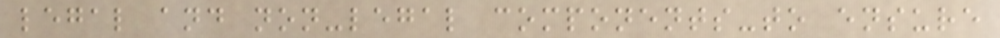legal and non-legal components-to ensure
